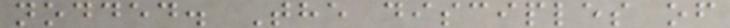nodded. The disciples of
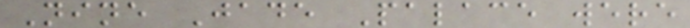Nine Jade Palace were
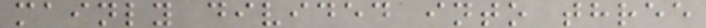mainly divided into three
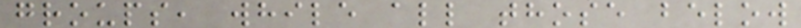groups, while all those below
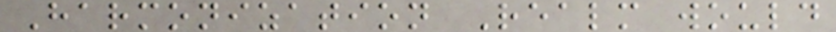Harmonization Realm would
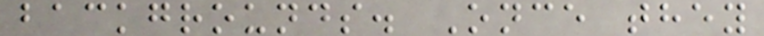backgrounds. Once they
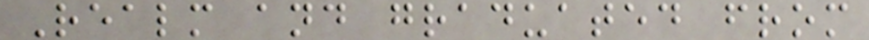Realm and graduated from
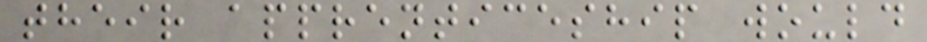their apprenticeship would
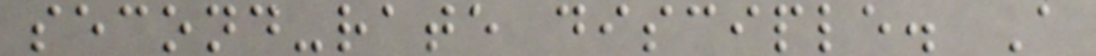second-rate disciple. A
